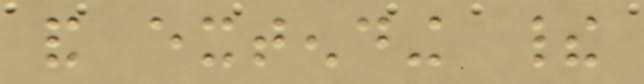and extending their
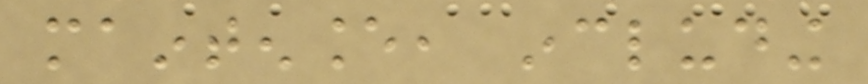maintenance, including
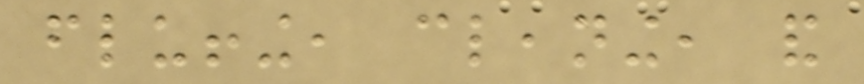fluffing, cleaning, and
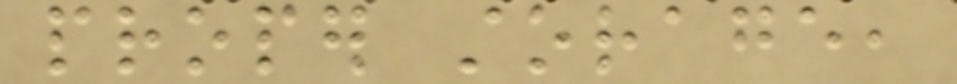proper storage,
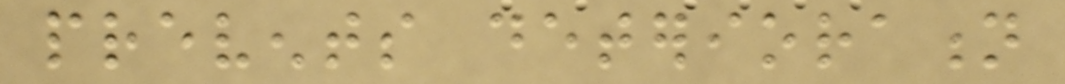prevents deterioration
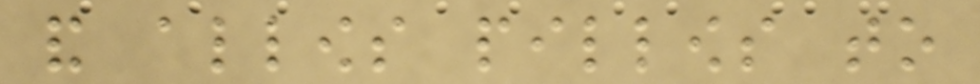and allows pillows to
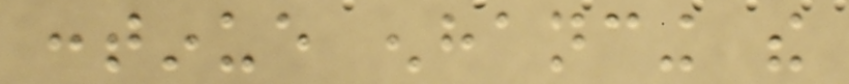continue enhancing the
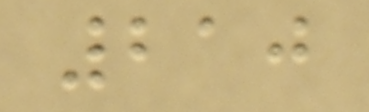210
